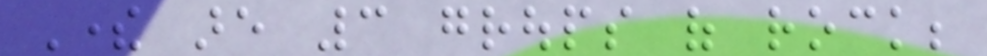There are 3 groups of rock;
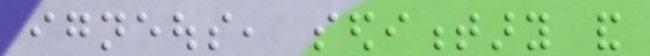igneous, sedimentary and
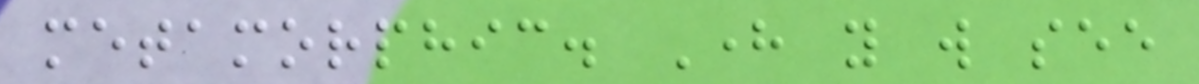metamorphic. Here you will see
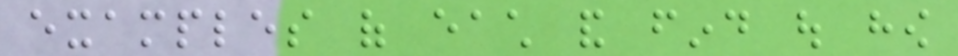examples of each and find out how
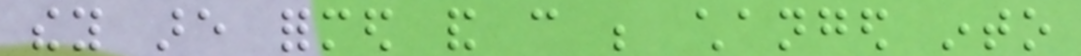they are formed and can be changed into
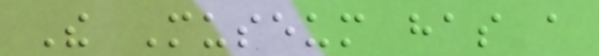The Museum has a
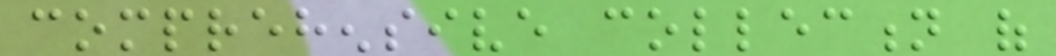comprehensive collection of
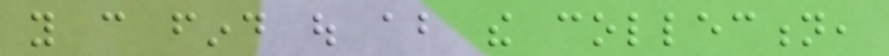you can find out about the collection,
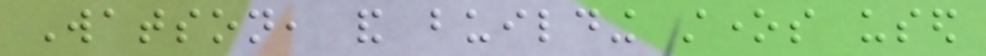Watson, and building stones used
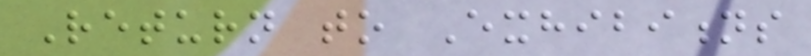Return to Exhibitions
